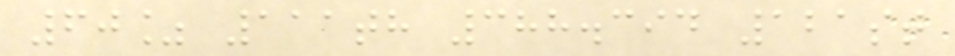60% 111th 388.394 121st
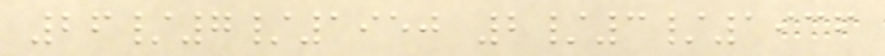26/7/1950 2/3/1936
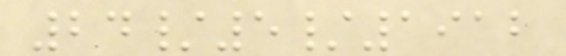24/5/1912
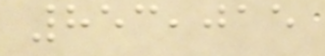853,015
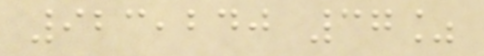923,240 37%
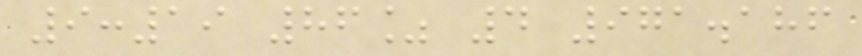9:19 86% 4 971.186
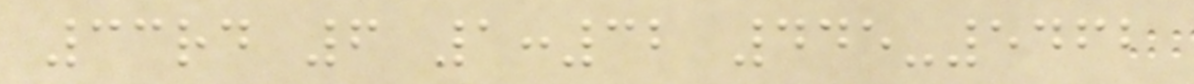33rd 6 1:32 445-5462
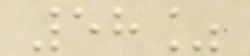58%
